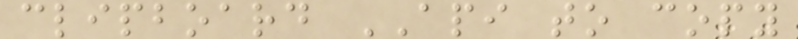clipboard API to copy
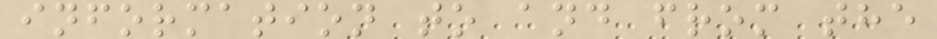information to and from the
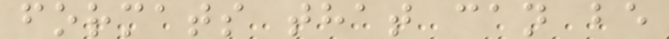formats that can be
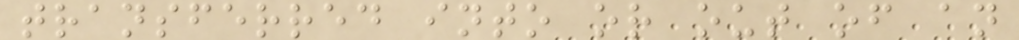transferred into or out of an
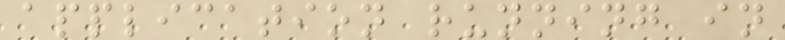application running in
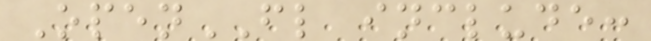OpenFL include:
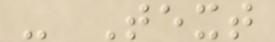- Text
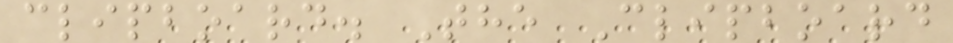clipboard. The Clipboard
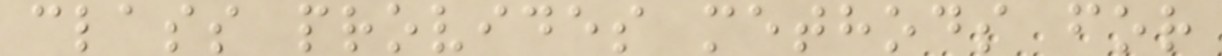class provides methods for
